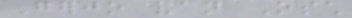Gerjo van Osch
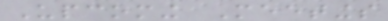Upcoming Meetings
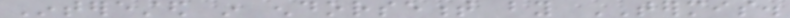Interested in endorsement by TERMIS.
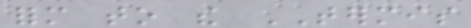form to the TERMIS
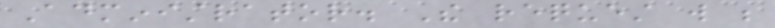Administrator. The request will be
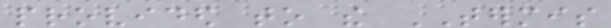provided to the TERMIS
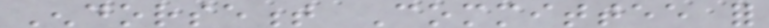Endorsement Committee for
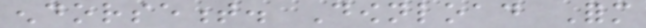endorsement. Download Form
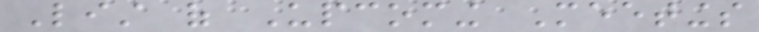List of Upcoming Meetings
